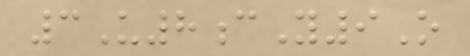3U8cY9O
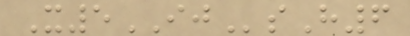X5IJsH6
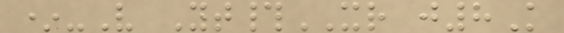*-V Yt#XR j8K
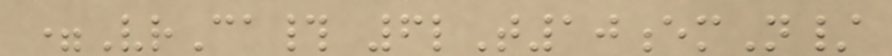=VrCa# 6lT10emN/
